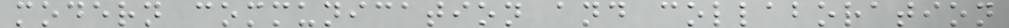modern communication and collaboration
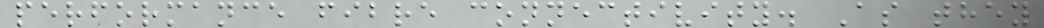performance fibre connectivity. As they
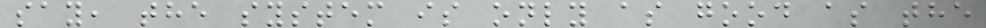say, the system is only as good as the
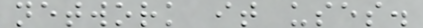network it uses.
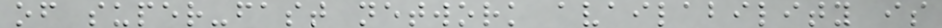of super-fast network availability is
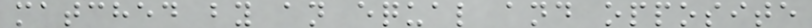matched by an equal and opposite
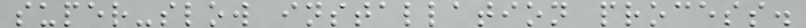super-slow installation process.
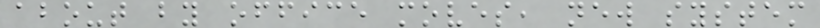about by office moves, new system
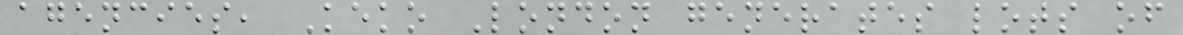agencies, Keko London generates lots of
